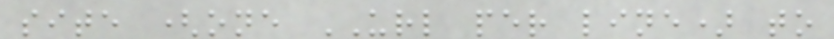site (one URL per line) to
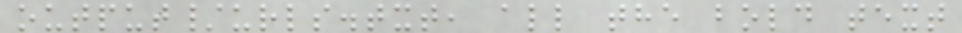output/urls.txt, all the bold text
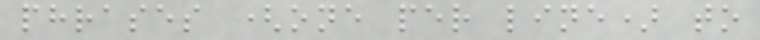phrases (one per line) to
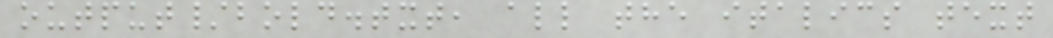output/bold.txt, all the italics text
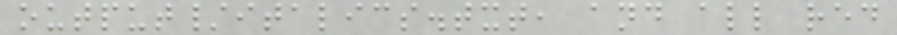output/italics.txt, and all red
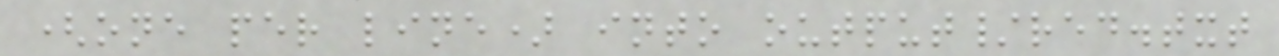(one per line) into output/red.txt
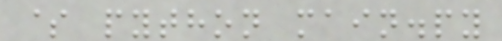$ python main.py
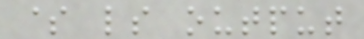$ ls output
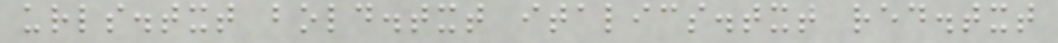urls.txt bold.txt italics.txt red.txt
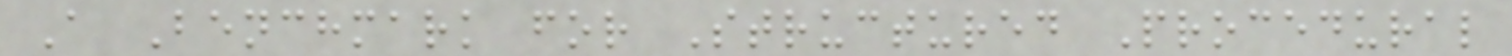A Benchmark for Structured Procedural
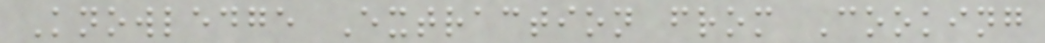Knowledge Extraction from Cooking
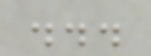...
